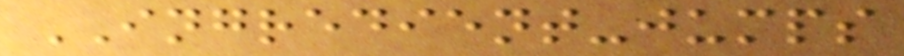INGREDIENT-jumps
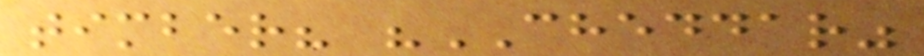timber? "CHEDDAR"
